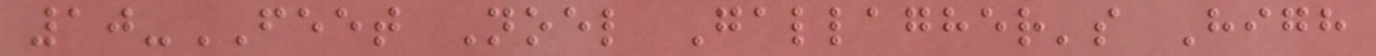10-FEET Noel Gallagher's High
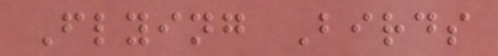Flying Birds
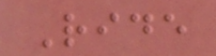Ride
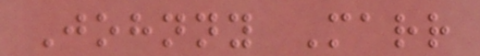Johnny Marr
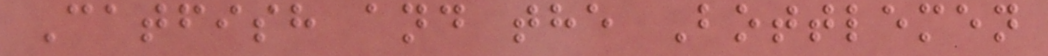Catfish and the Bottlemen
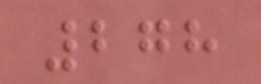278
